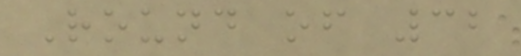Round of 32
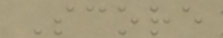Score
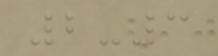2-3
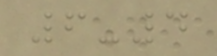6-4
